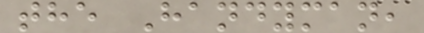the Handyman,
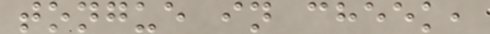tongue in cheek,
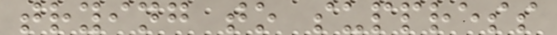trying to suppress
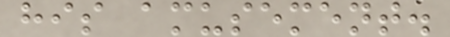his amusement.
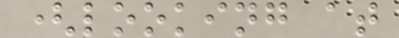(looking at
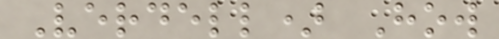Verdell) How
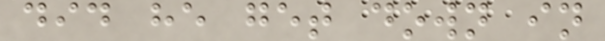did he get down in
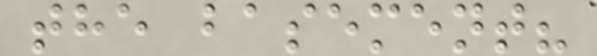the basement?
